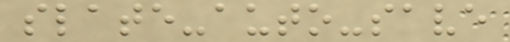slate-auto-save
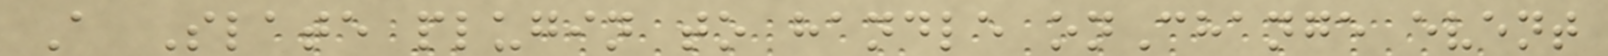A Slate plugin to handle onChange event
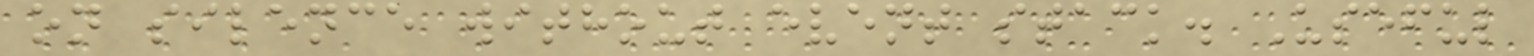on silence without event stack. Useful
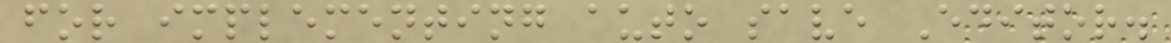for implementing auto save Editor.
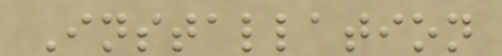Installation
